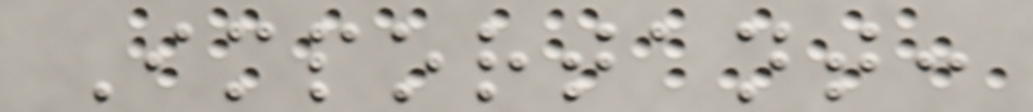Important:
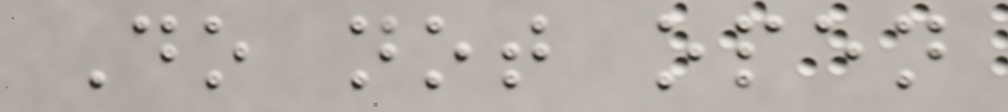Do not open
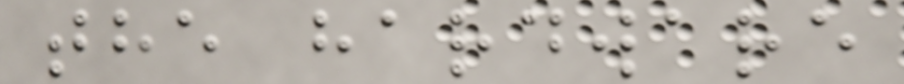the hardware
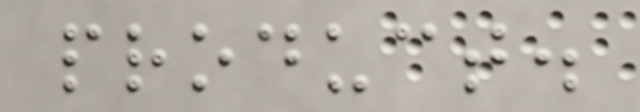product.
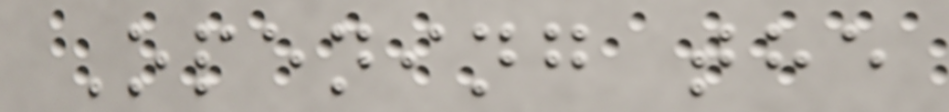Opening the
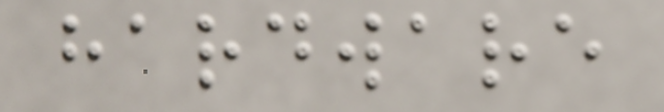hardware
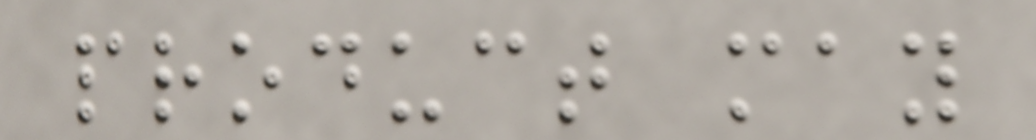product may
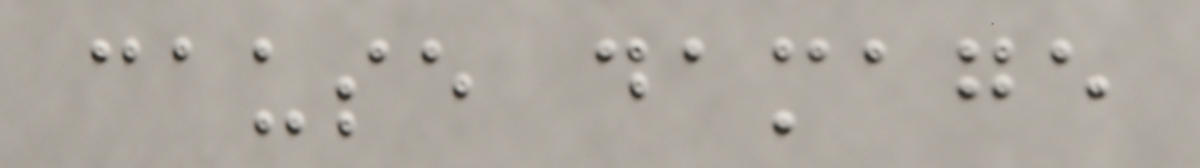cause damage
